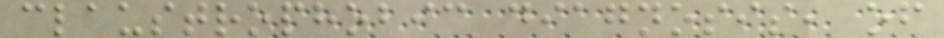claustrophobic diagnosis, of
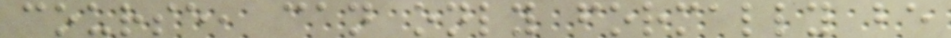course, can only formally be
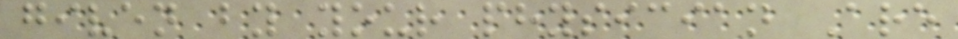given by your physician Are
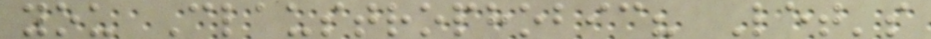you Claustrophobic? Let's
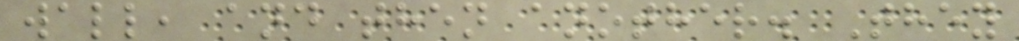wall, and then another. They
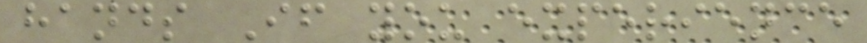hands If you experience
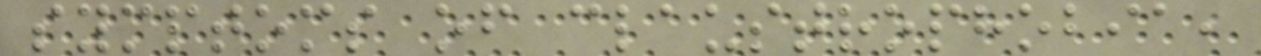symptoms of claustrophobia,
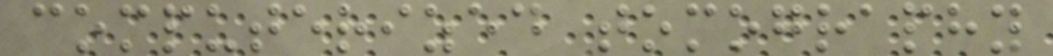computerized tomography
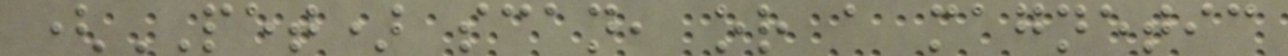(PET) scan, or a magnetic
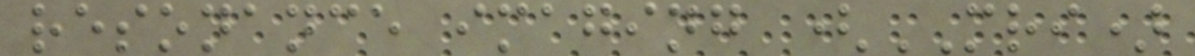resonance imaging (MRI)
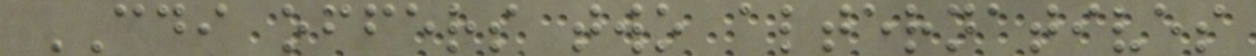CDI offers two alternatives
